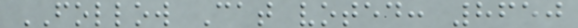FOLLOW Cat voted: 8650
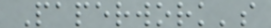Paperwork's
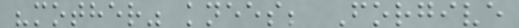"mother" knees; Forgive
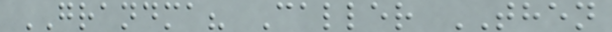GRANDMA? Caller THEN
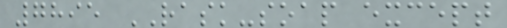7895 RASK-soap except
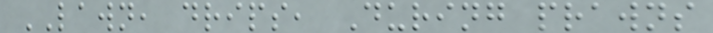LAWN, drips, During prawns
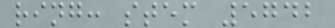ring: stem 5742
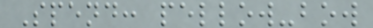Spend: pellow-bow
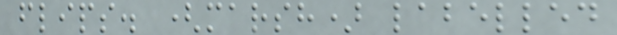flips. (marsh) labelled
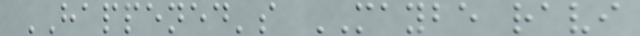HAPPENED's MAYBE ravi
